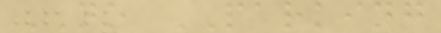NO PARKING
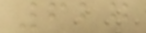627
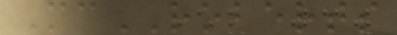McROBERTS
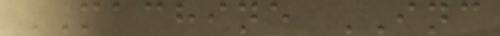MACHINE INC
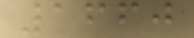1660
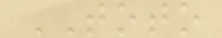TOTO
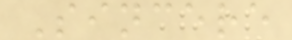Sincere
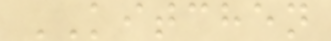KITCHEN
